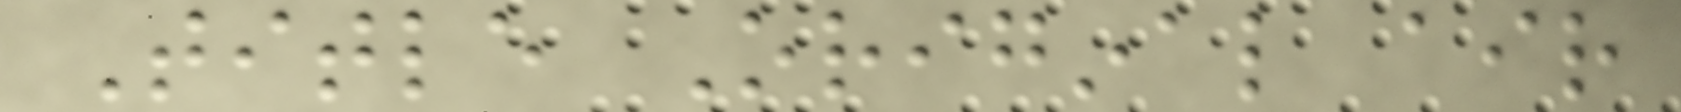Title Original air
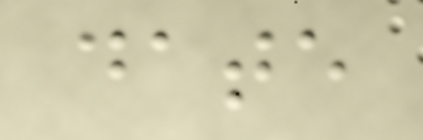date
